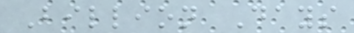Billion Days
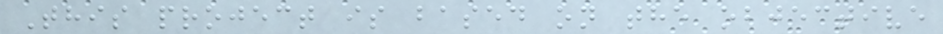This project is based on the objective
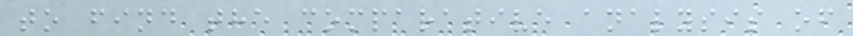to find the comparative analysis of
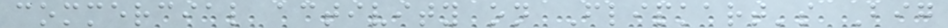commercial activity on Flipkart's Big
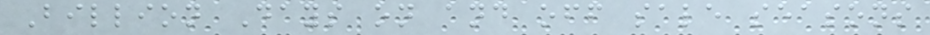Billion Days on and off sale seasons
